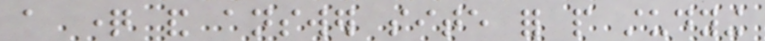a question and answer site for people studying
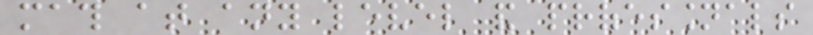math at any level and professionals
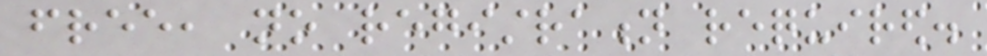free, no registration required.
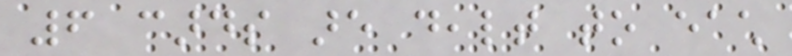6 cards are dealt to each
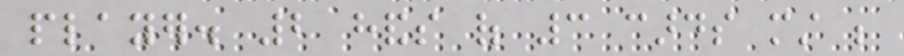player. 2 hands of 3 cards must be
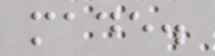made.
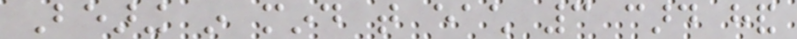Bearing in mind that each 3 card hand
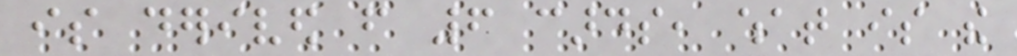is derived from 6 cards, what is the
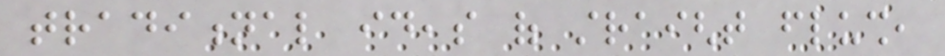traditional ideas of straight flush,
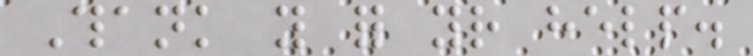Thank you for your help.
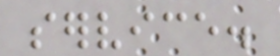service.
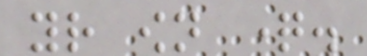your own question.
